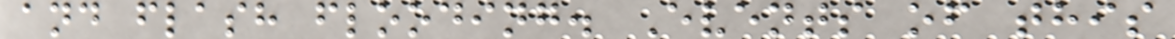and flash flooding. Events of this
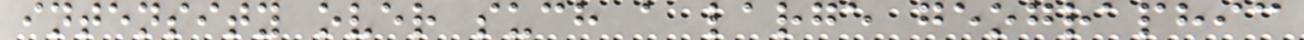intensity over such a large geographic
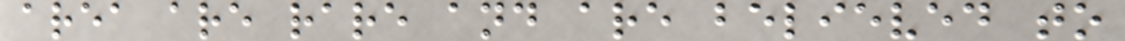area are rare and are believed to
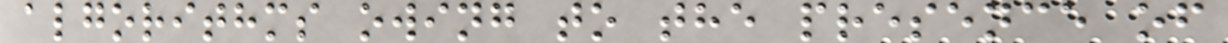algorithms owing to the presence of
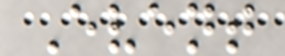Event
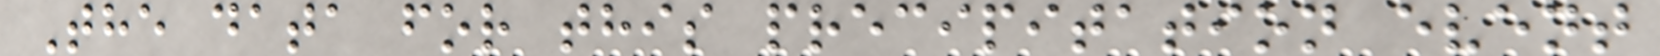The data for this precipitation event
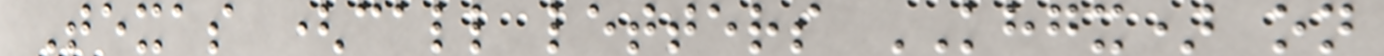Texas (call letters KHGX) on
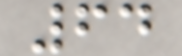64
